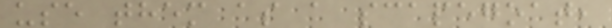use them as a scapegoat,
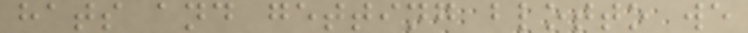hats and getting blotto we
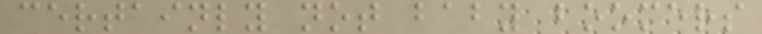certainly not baby boomers
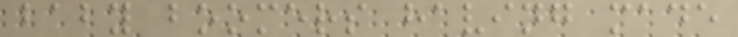baby boomers having made
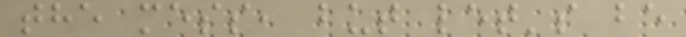the mess, but let's be
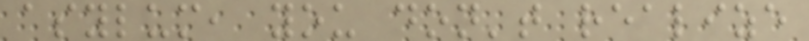asylum, you don't realize
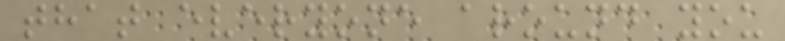that everyone around you
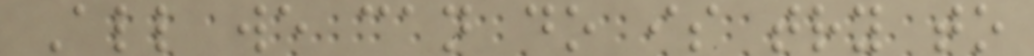All we can do is try to
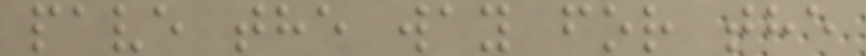pave the way for the
